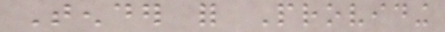Tender for Providing
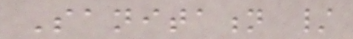Sanitation /
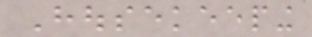Housekeeping
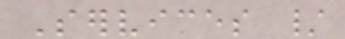Services /
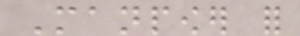Manpower for
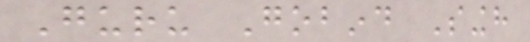Guru Gobind Singh
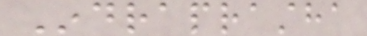Indraprastha
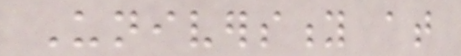University at
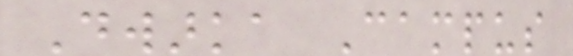Dwarka Campus
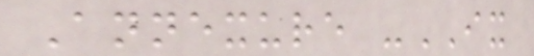Annexure -IX
